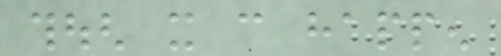though it can happen
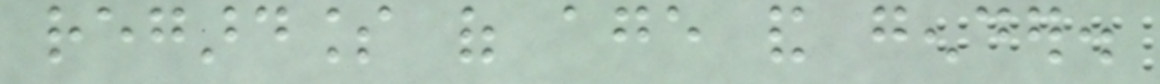regardless of age and gender.
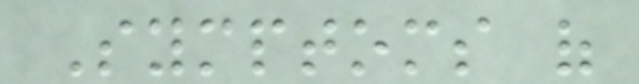Symptoms of
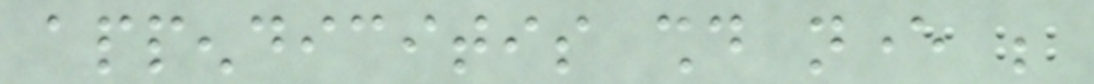appendicitis should never be
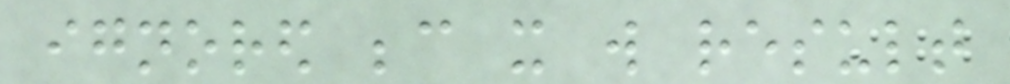ignored because it will result
